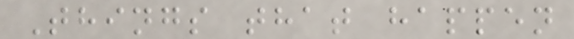Things that happen
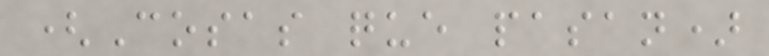(Cosas que pasan)
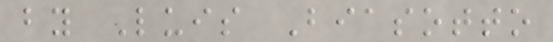by Luis Biasotto
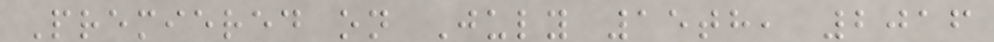Premiered on July 15th, 2016
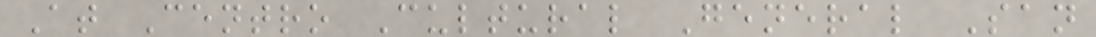At Centro Cultural General San
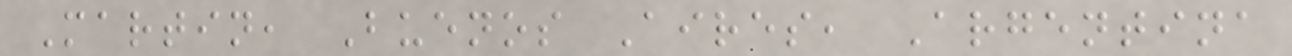Martin, Buenos Aires, Argentina
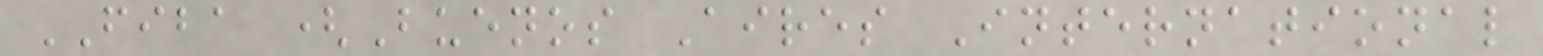FIBA (Buenos Aires International
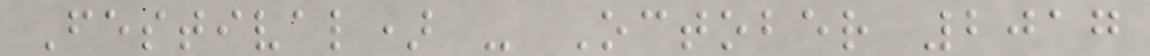Festival) - October 2017
